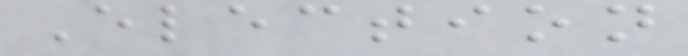Election
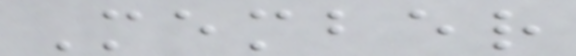Member
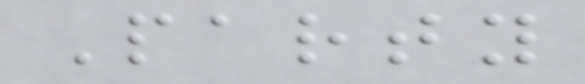Party
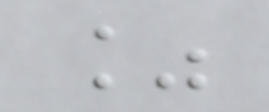%
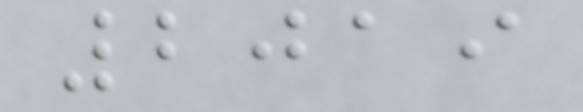2019
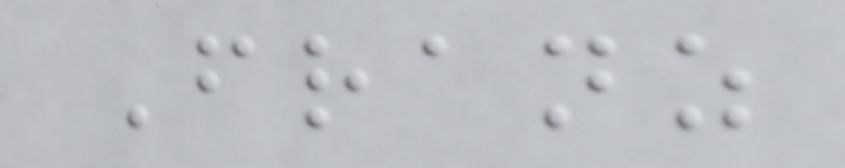Franz
